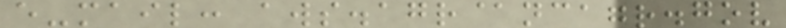e-mail: aws.agr@ncagr.gov
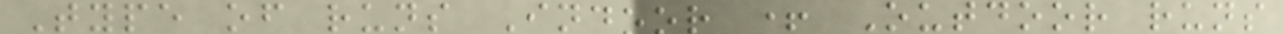Type of runs Indoor + Outdoor runs
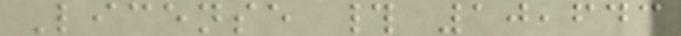License # 10,643
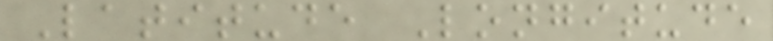Latitude Longitude
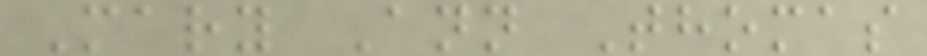Mary Ann Thomas
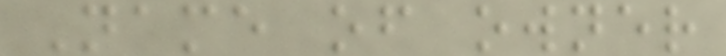Name of owner
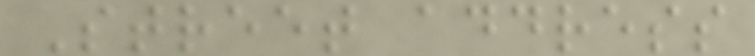Street address
